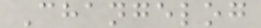Changelog
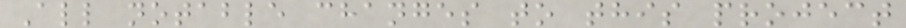All notable changes to this project
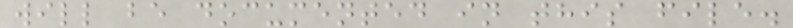will be documented in this file.
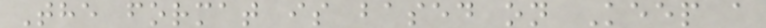The format is based on Keep a
